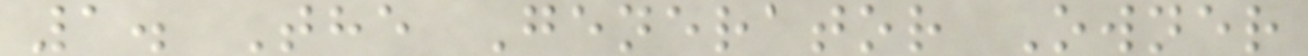1. The Generator Owner
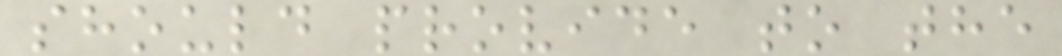should provide to the
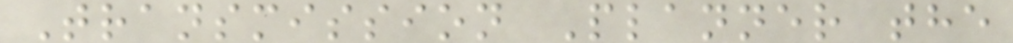Transmission Planner the
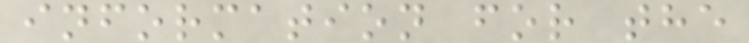information for the
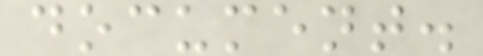document.
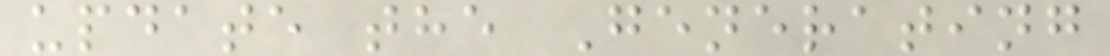update the Generating
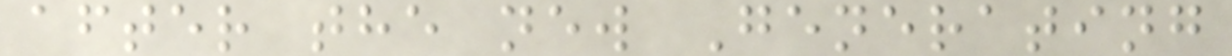after the new Generating
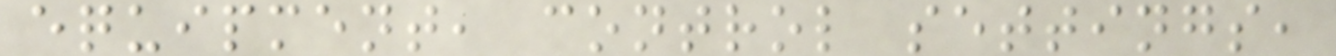equipment, control settings,
